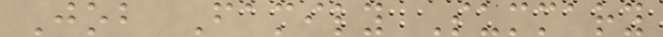Job Family Summary
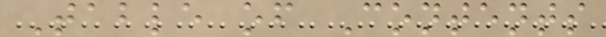Table of Contents
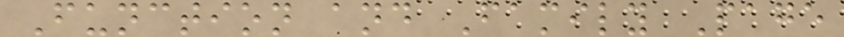Function and Family Page
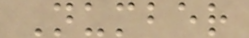Number
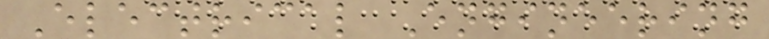Electrical Engineering
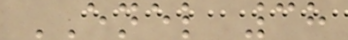ENEL 38
